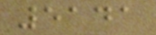5141
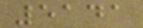5141
